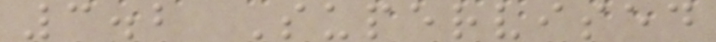3.2 Supervised
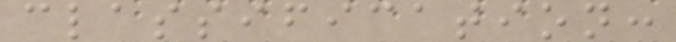classification:
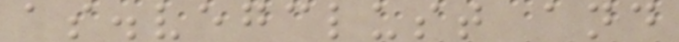as.vegclust and
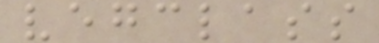vegclass
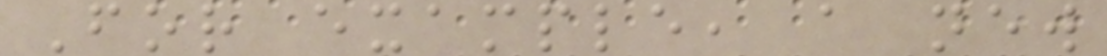For example, a new
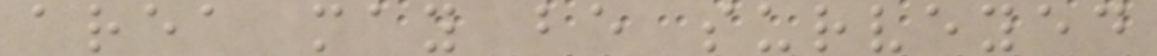area may be surveyed
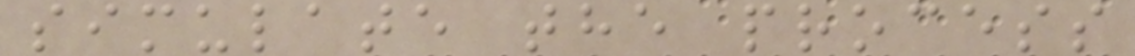simulate the process
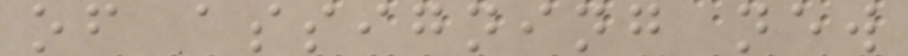of assigning new
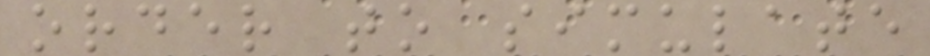order to simulate
